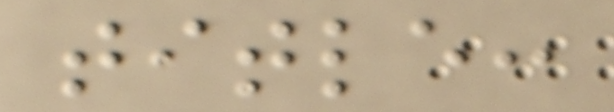title:
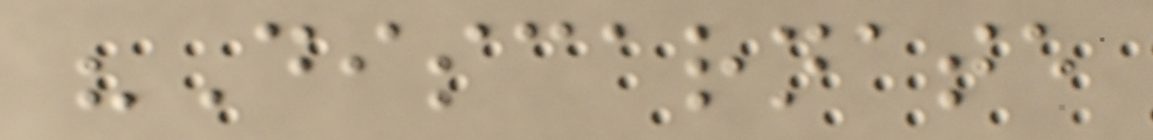"Discarnate
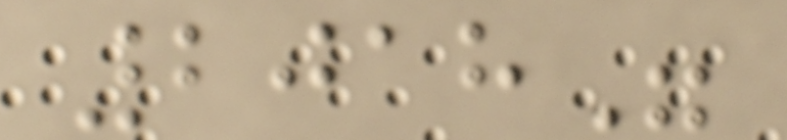2018"
